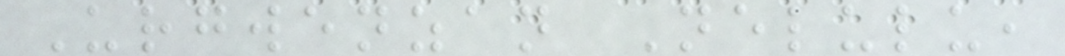Urgwenzan Nelulu,
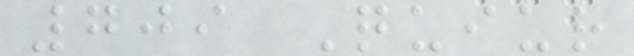709 Quiur
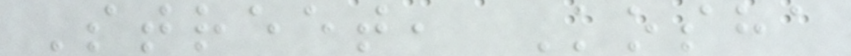Street, Kosha
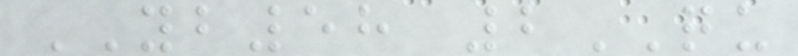YB58 2QU
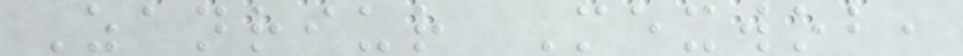Zanriur Mexwob,
